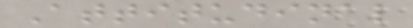Attitudinal
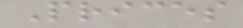Prices
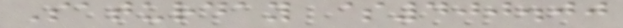Saturday $400.00
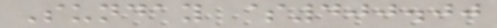Sunday $400.00
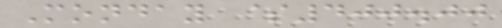Monday $400.00
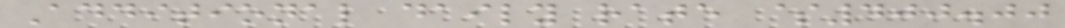Additional daily rate $400.00
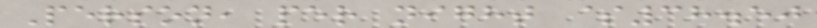Person, per night $38.50
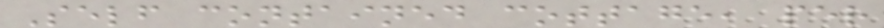Self contained cottage, per
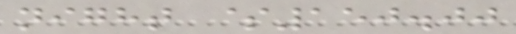night $150.00
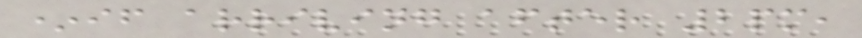*if arriving after 2pm,
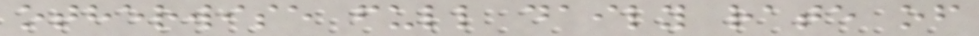otherwise full daily rate of
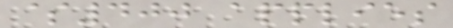$400 applies
